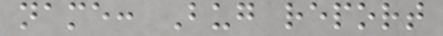name: Bug report
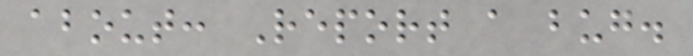about: Report a bug.
